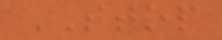STOP
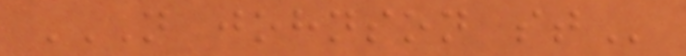N JOHNSON ST
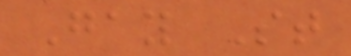Gay St
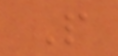P
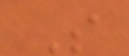S
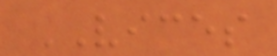VICES
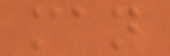man
